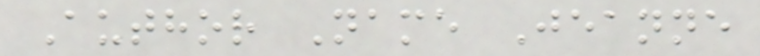Author Name Jeanne
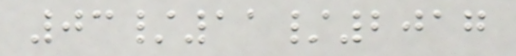03/11/2017
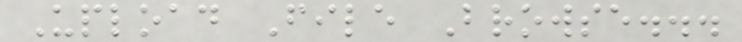Upload File Browse...
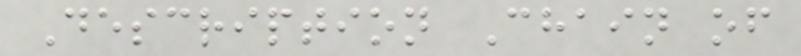Description Chain of
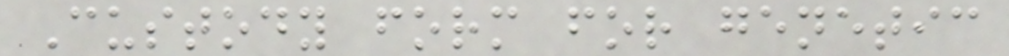Custody form for genetic
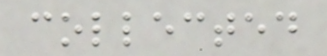collected
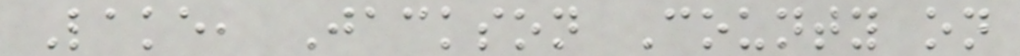Lake, Jackson County on
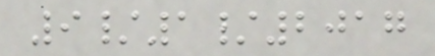9/1/2017
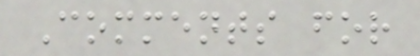Comments for
